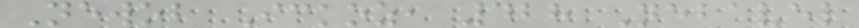Newob Ickoz, 428 Nebavel
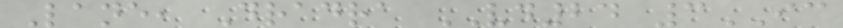Lane, Dradra VD24 3IC
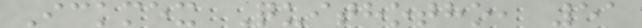Ickmex Quithotho, 51
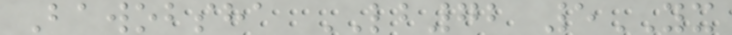Bawobsha LB72 5YX
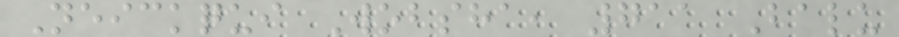Neickqui Wobsha, 711 Balu
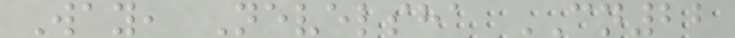Way, Nevelsha CN22
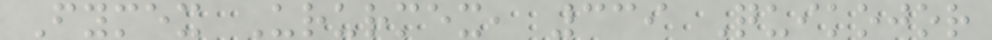Fymex Ururmex, 339 Quikojor
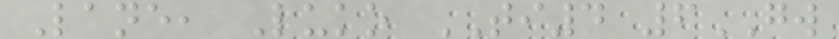Lane, Luko TI4 6GW
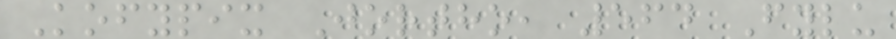Kofypix Jortho, 564 Fylu
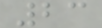23
